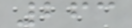263
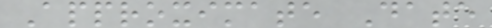Approximate Date
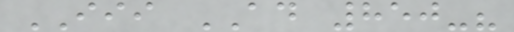III AD 850-?
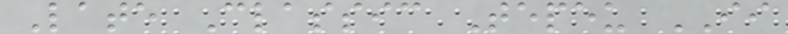Late Classic Tepeu II
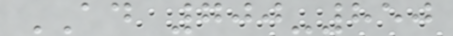AD 700-850
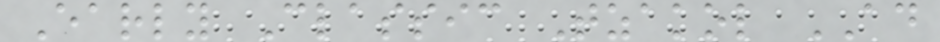Early Classic Tzakol AD
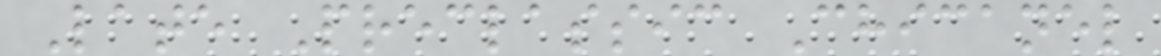Late Preclassic Chicanel
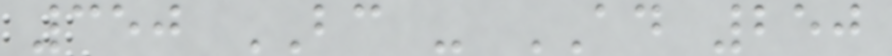350 BC - AD 250
